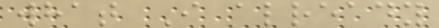what I already
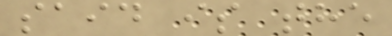said is the
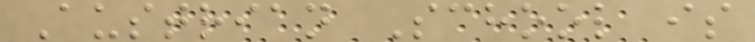Austrian School is
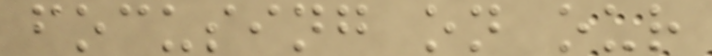focusing on our
